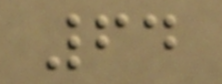64
